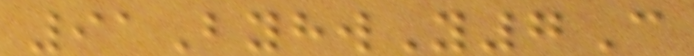91ByhwY7C
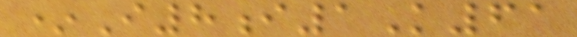*I8i1K61
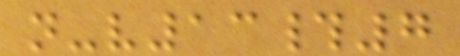n-v13#7
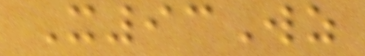X93Wz
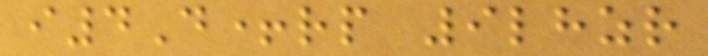i4D+rp 9lhzr
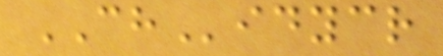CHidycr
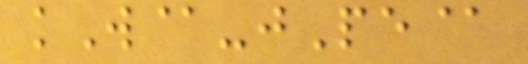kW@-jPe@
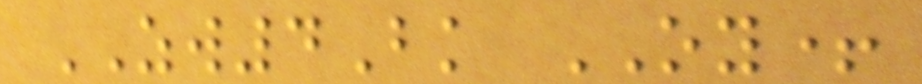ZW4Bk OY+
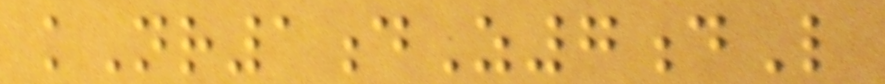kNr1dZ7dL
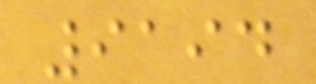9194
